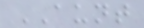AUNT
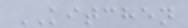KITCHEN
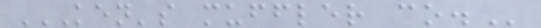KEN'S MUFFLER CO.
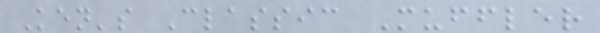Ken's Classic Muffler
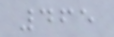465
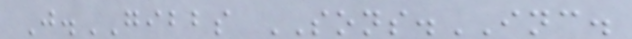J.GIBBS SONS.INC.
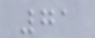71
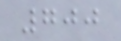700
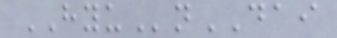HYUnDAI
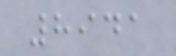8941
